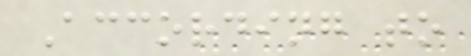According to
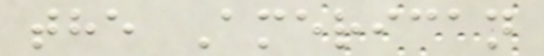the American
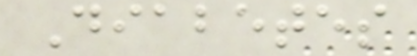Diabetes
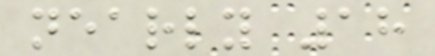nearly 18
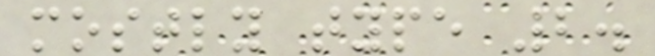mostly type 2.
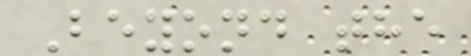Beyond the
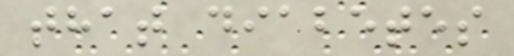that diabetes
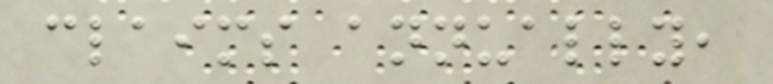claims annually,
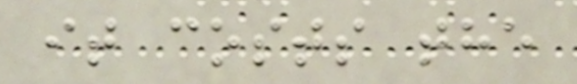it costs the
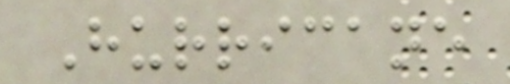Hurricane
